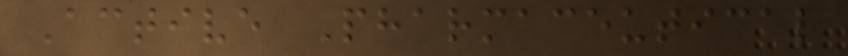Active Pharmaceutical
